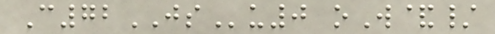C72JSu0 oW&/
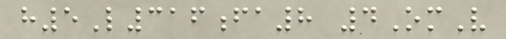h5L316fa8 4OmV
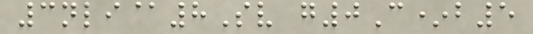3nli@8Sv g0C*b5
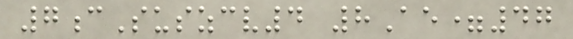7cSuszcv4 8Ae=47
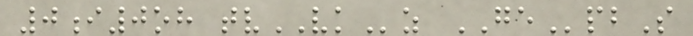0i0oh tvVKz GEpbS
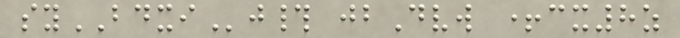syBDXIj# jbDvw +cx8z
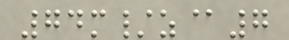74m/z@7
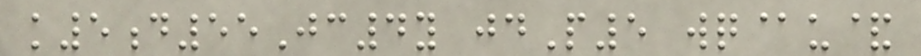k5d55Jc4y jdP5 wq@u&
